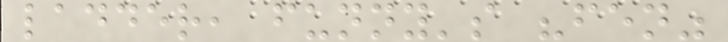ladder, funny's "fen"
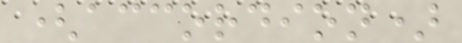(accordion)
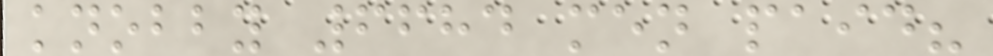knobby 6684 men paid?
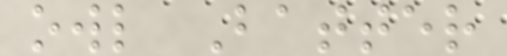owl Batter
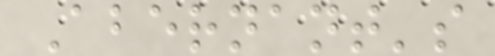Abernant's
